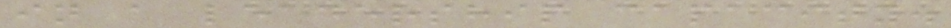in a leadership capacity.
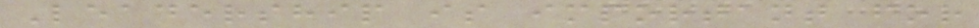Leadership is important for
